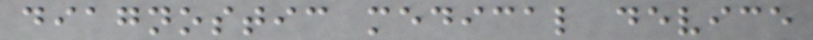diagnostic medical device
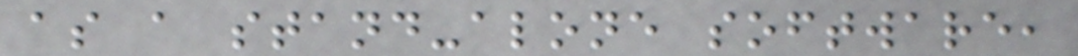as a stand-alone software,
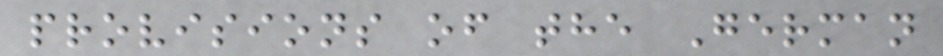provisions of the German
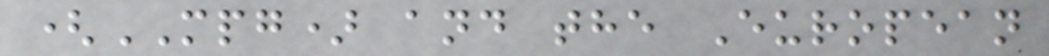(MPG) and the European
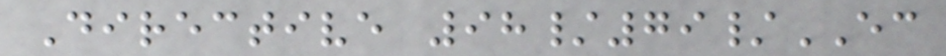Directive 98/79/EC
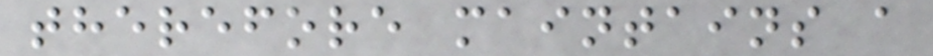therefore maintains a
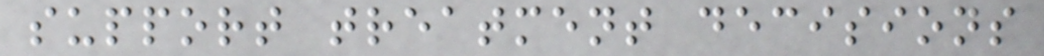support treatment decisions
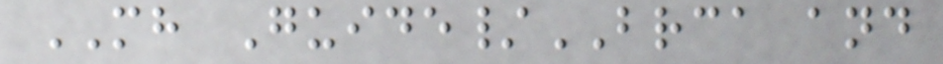MH Guide/BRCA and
